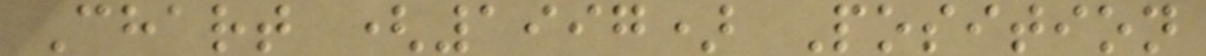Chart (1997) Position
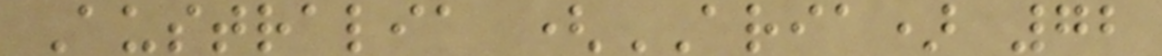Australia (ARIA) 72
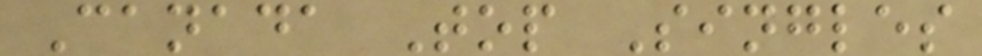Canada Top Singles
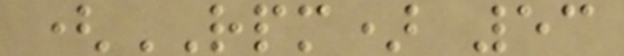(RPM) 53
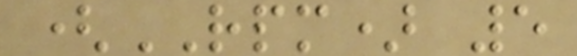(RPM) 5
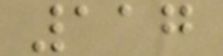117
